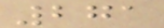271
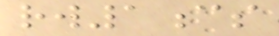rw1cs
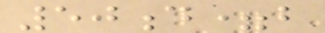50d=b
